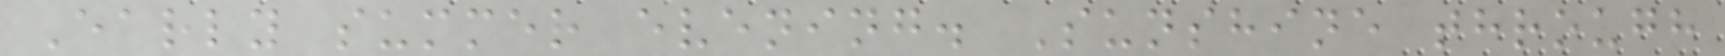Early summer evening. Sunshine through
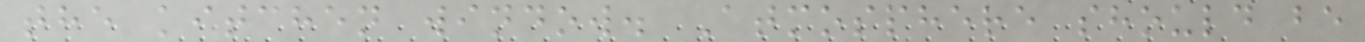the kitchen window. Atmosphere should be
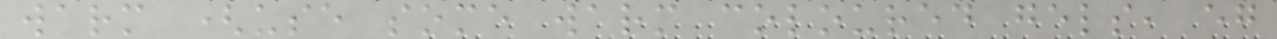warm (use some warm coloured gels, eg
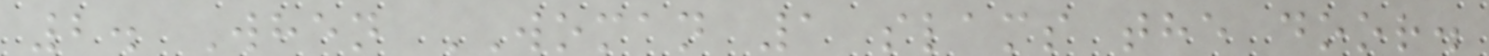2. When WOMAN 1 slams the door.
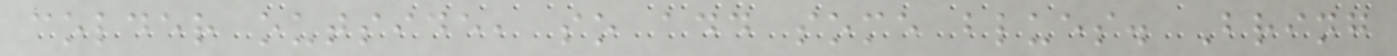colder outside, so add some blues. Bring
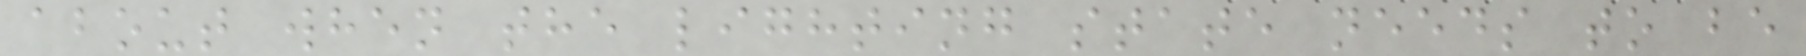about when the lighting state needs to be
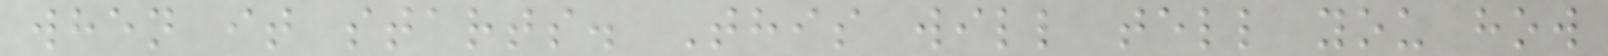when it starts. This will tell you how
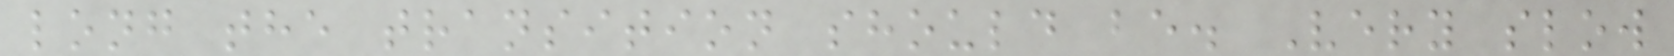long the transition should be. Very slow
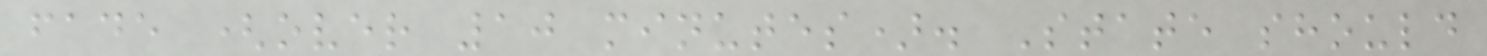fade (over 10 minutes). State should
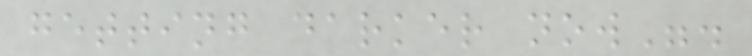getting darker now".
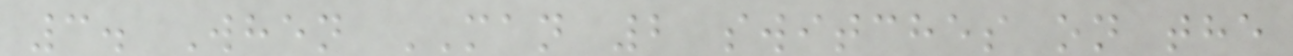3. When MAN 2 switches on the
